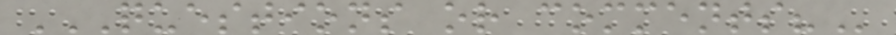QUESTIONS OR COMMENTS?
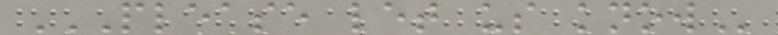PLEASE LET US KNOW
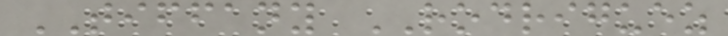TIFFANY RODRIGUEZ
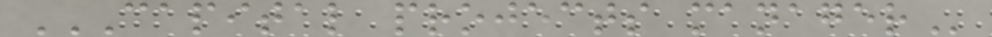CAPITAL PROJECTS MANAGER
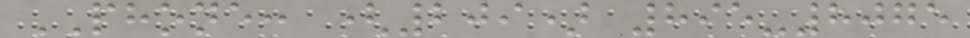PHONE: (209) 895-8075
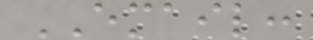EMAIL:
